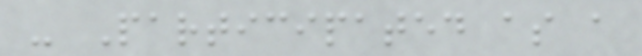- Participated as a
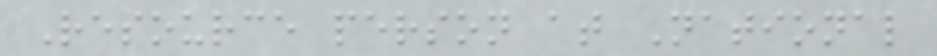Resource person at National
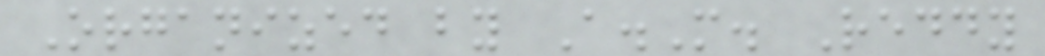Organized by A.M. Reddy
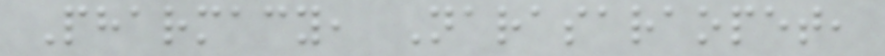Pharmacy, Narasaraopet,
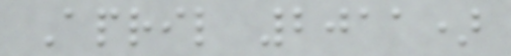April 2011)
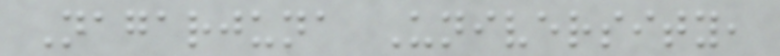Nagarjuna University,
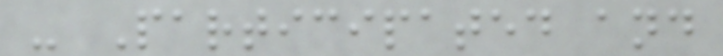- Participated and
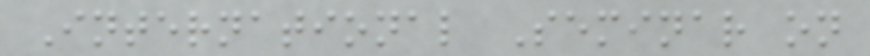International Seminar on
